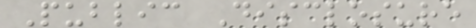Public Disclosure
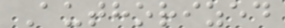Authorized
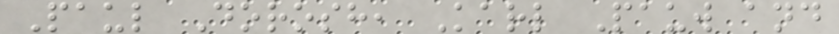Paul Dorosh, Karl Pauw and
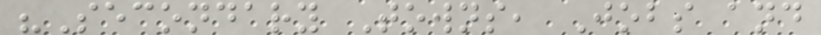"Secondary Towns, Jobs and
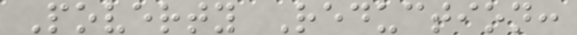Poverty Reduction:
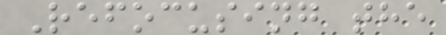Refocusing the
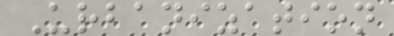Urbanization
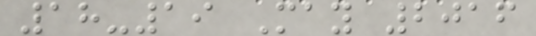18-19 May 2016
